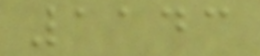1143
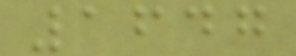1647
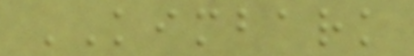KIMBARK
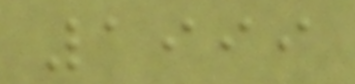1999
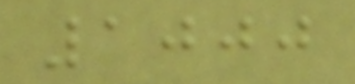1000
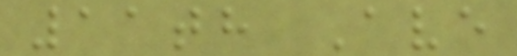11th Ave
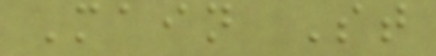Main St
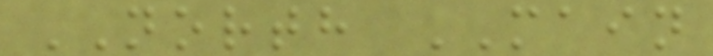NORTH MAIN
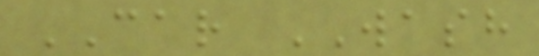CAR WASH
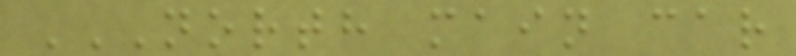NORTH MAIN CAR
